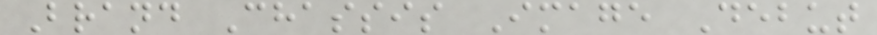Brand Chassis Image Debut
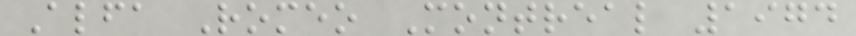Alfa Romeo Montreal 1974
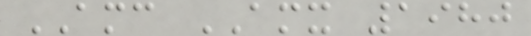AMC AMX 1980
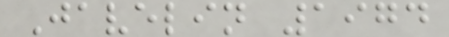Javelin 1974
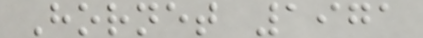Hornet 1971
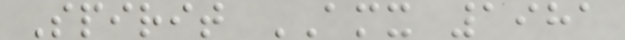Spirit AMX 1981
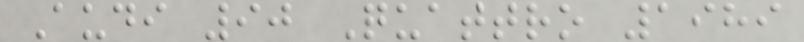Audi 90 Quattro 1989
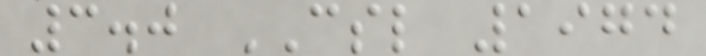3.0 CSL 1974
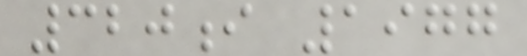320i 1977
